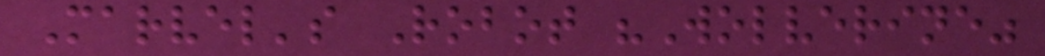Marvel's Robot "Wolverine"
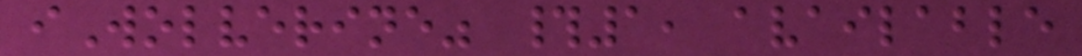iWolverine" #1, available
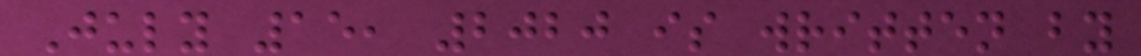July 15, 2020 is written by
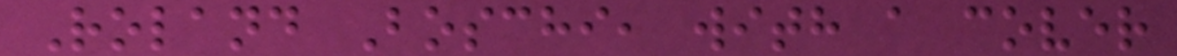Roland Boschi, with a cover
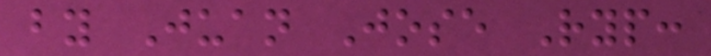by Juan Jose Ryp:
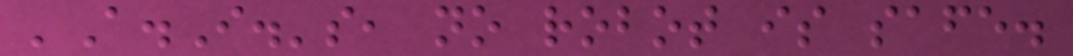'A.I.'s, no robot is safe.
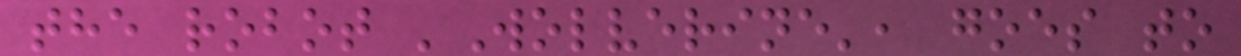the robot 'Wolverine', goes to
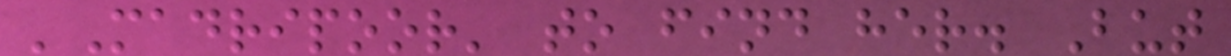'Madripoor' to find her. But
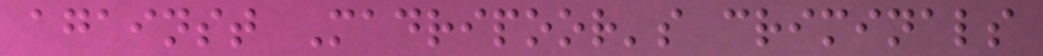against Madripoor's criminals
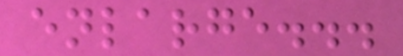enlarge...
